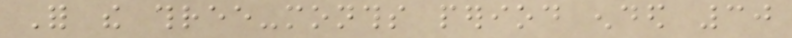For the three-months period ended 30
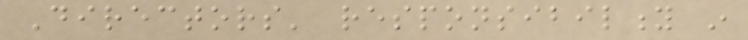Directors' responsibility in
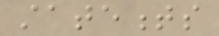statements
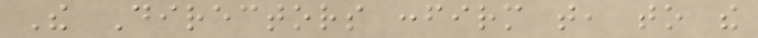The Directors confirm that, to the
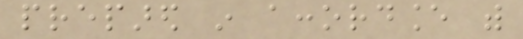prepared in accordance with
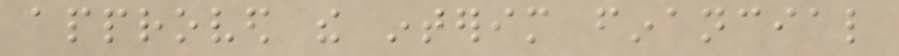approved the interim financial
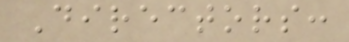Directors:
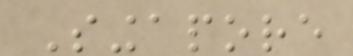Singapore
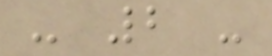- 2 -
